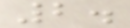2.
